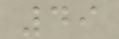49
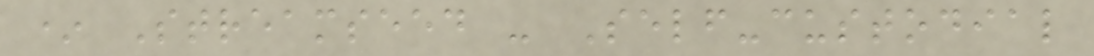* Streamseed - Self-custodial
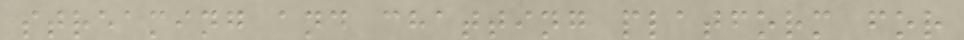streaming and chatting platform for
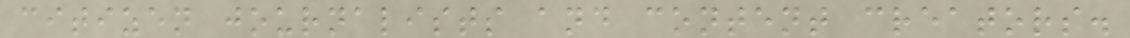citizen journalists and content creators.
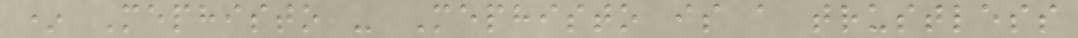* Mephisto - Mephisto is a trustless
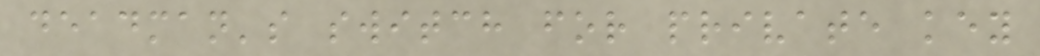deadman's switch for private key
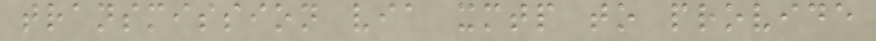transmission via xmtp to provide
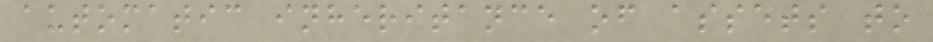automatic inheritance of assets to
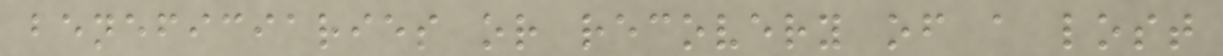beneficiaries or recovery of a lost
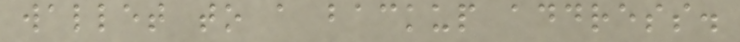wallet to a backup address.
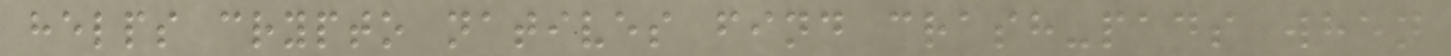helps crypto natives find crash-pads when
